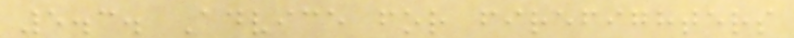5.3. Advice for firefighters
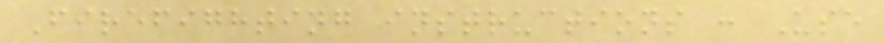Firefighting instructions : Use
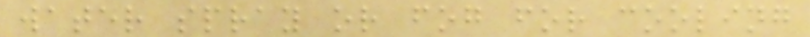water spray or fog for cooling
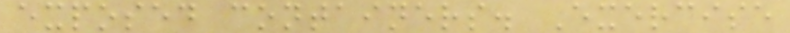exposed containers. Exercise
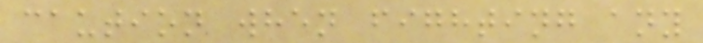caution when fighting any
